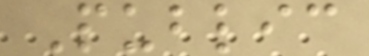Public
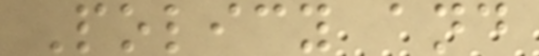Policy and
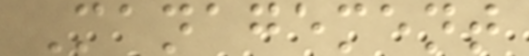Management
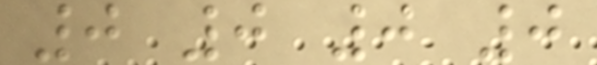0 0 0 0
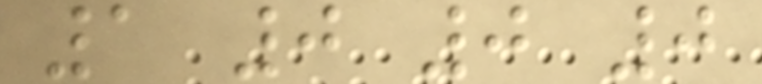1 0 0 0
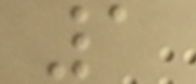1
